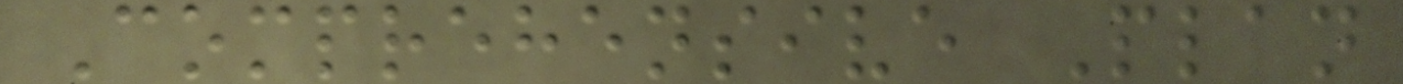Comprehensive Plan
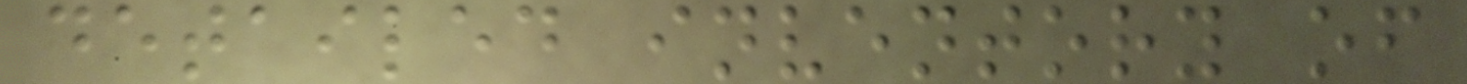detailed inventory of
